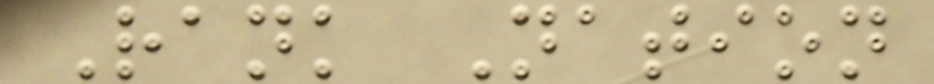Rank Nation
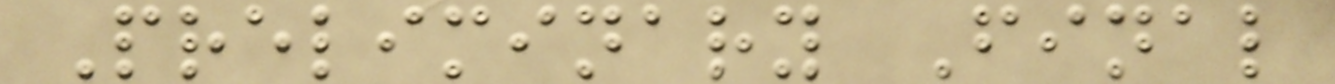Preliminary Final
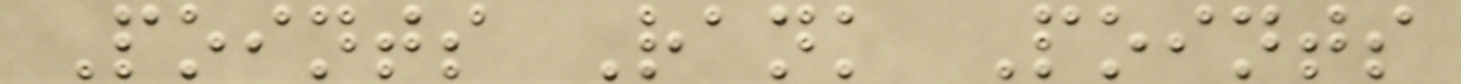Points Rank Points
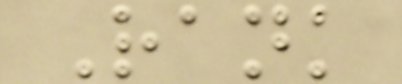Rank
